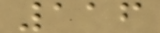116
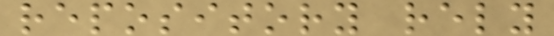repository rely
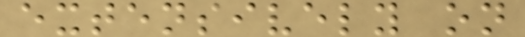extensively on
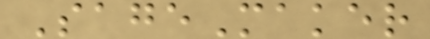SageMaker
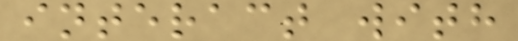interact with
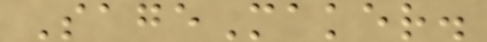SageMaker.
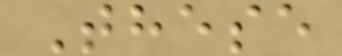These
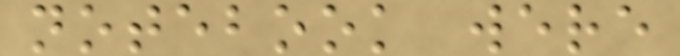notebook were
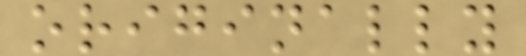originally
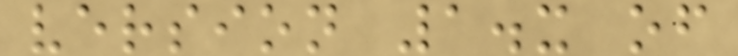version 1.x of
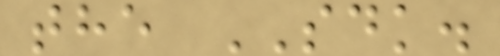the SDK.
